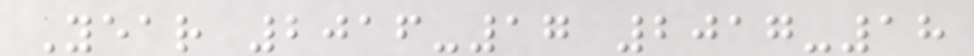Year 2016-17 2017-18
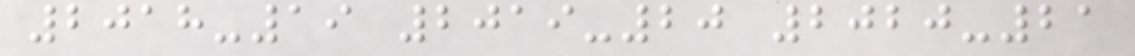2018-19 2019-20 2020-21
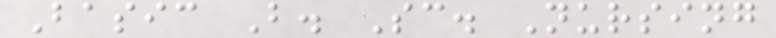Basic B. Sc. Nursing
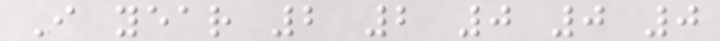I year 2 2 0 0 0
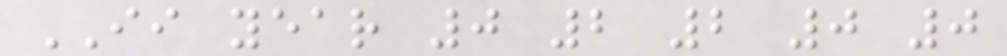II year 0 2 2 0 0
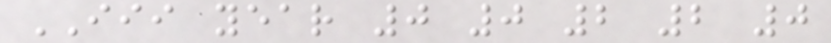III year 0 0 2 2 0
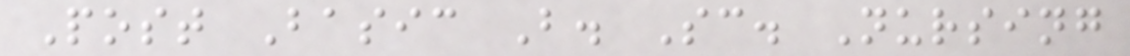Post Basic B. Sc. Nursing
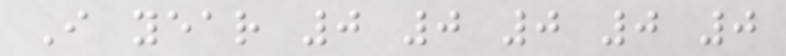I year 0 0 0 0 0
